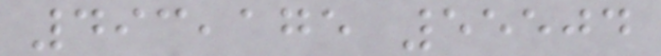493,175 55504
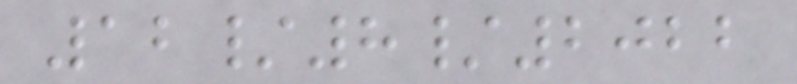12/8/2022
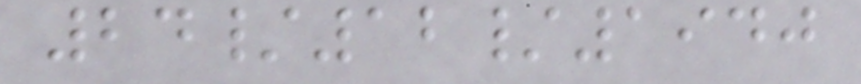24/12/1940
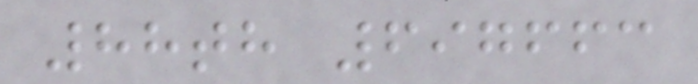88th 697663
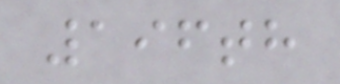196th
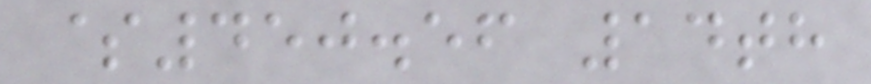$450.56 14th
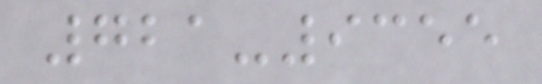721-9355
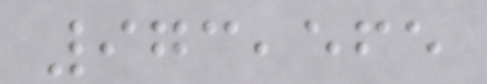973,565
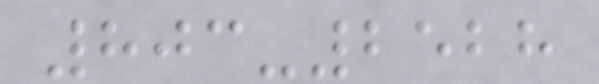803-2528
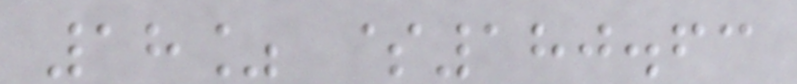18% $180.63
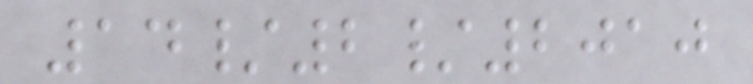14/2/2010
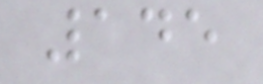145
